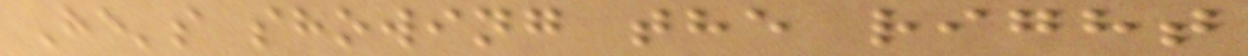He's showing the right
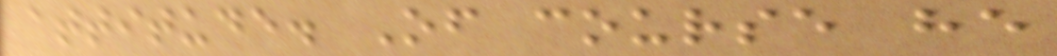attitude. Of course he
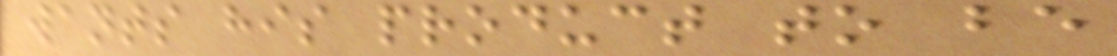wants his product to be
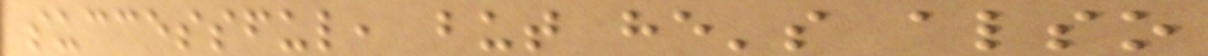successful, but he's also
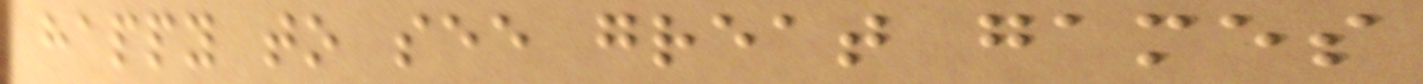happy to see great games
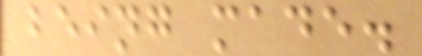being made.
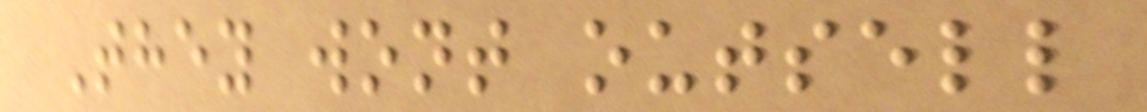They wont outsell
